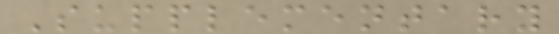Supplementary
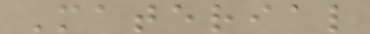Material
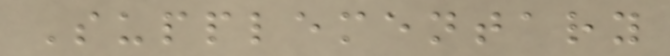Supplementary
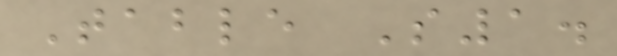Table S1.
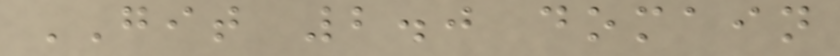GIT 2.0 domain
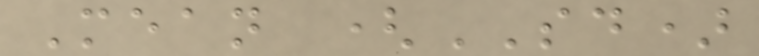Mean (SD)
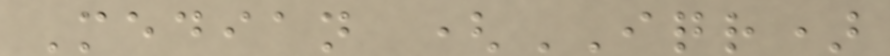Median (IQR)
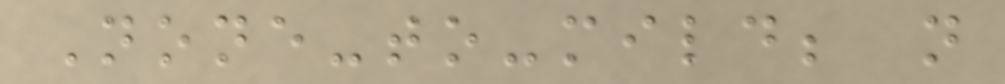None-to-mild; n
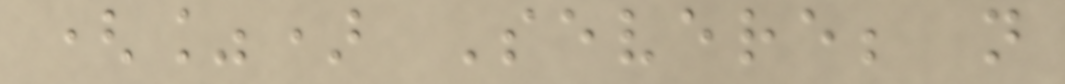(%) Severe; n
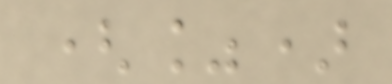(%)
